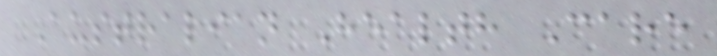Australian Health Care
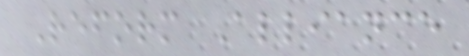Reform Alliance
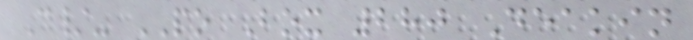C/- PO Box 280 Deakin
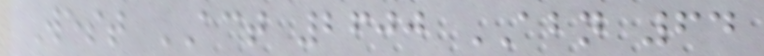West ACT 2600 ABN 64
